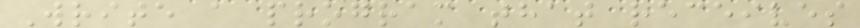Write a program that receives
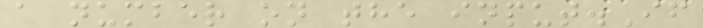a number on the input.If
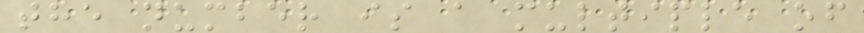the number is a multiple of
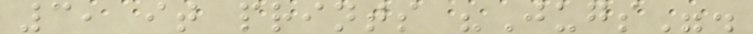3, it prints "Jugs".
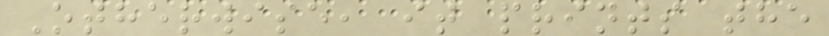Otherwise, it prints the
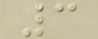3
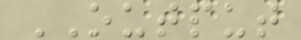OUTPUT
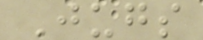Jugs
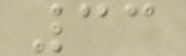33
